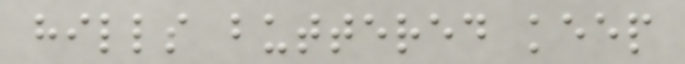hills buttered keep
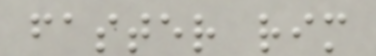faster rim
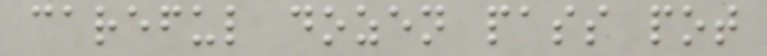careful dozen pass pot
